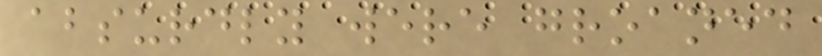absurdly were groaned
